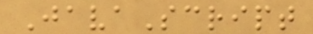JavaScript
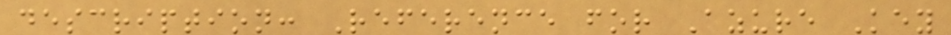description: Reference for Azure Key
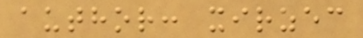author: xirzec
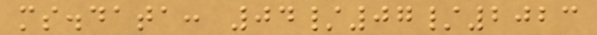ms.data: 04/07/2023
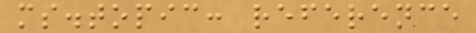ms.topic: reference
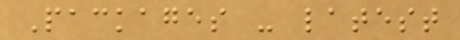Packages - latest
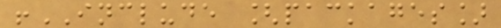!INCLUDE [packages]
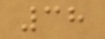38
